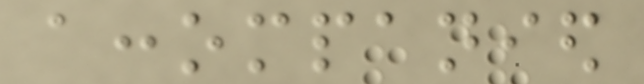accompanied
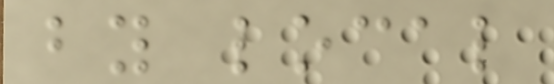by local
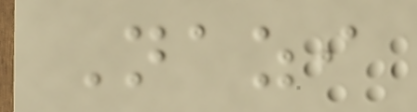Nazi
